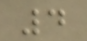4
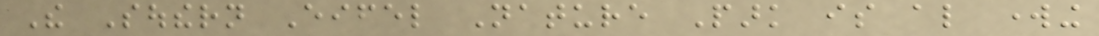The Southern Eifel Nature Park is also working
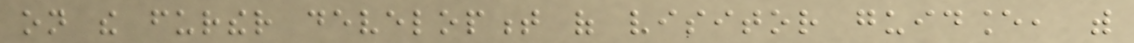on the further development of visitor guidance, with
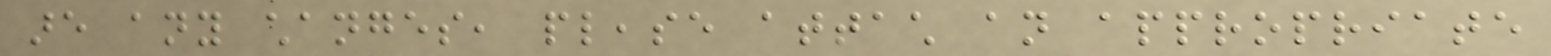are any changes, please attach an appropriate
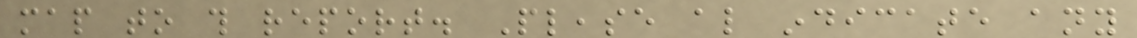map to this report. Please also indicate any
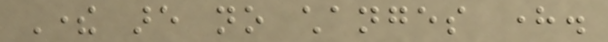There are no changes here.
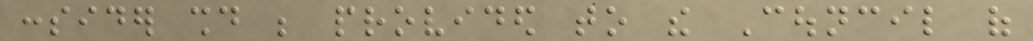consider should be provided to the Council of
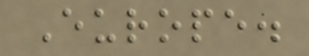Europe.
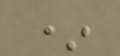*
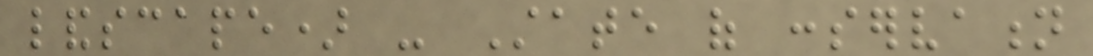landscape) - State of conservation
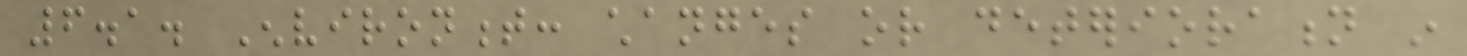6.1. Environment: changes or deterioration in
